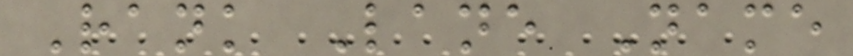Rank Lane Name
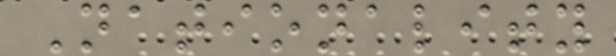Nationality
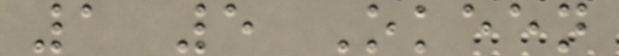1 5 Okeen
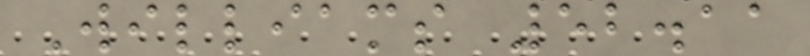Williams 52.11
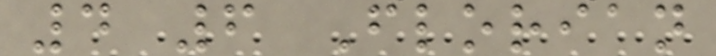4 6 Florian
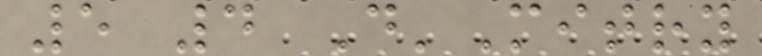5 4 D'Mitry
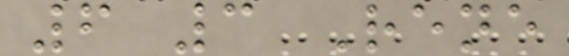6 3 Rene
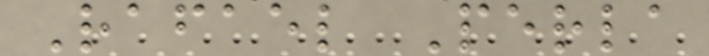Rafael Perla
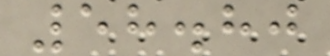58.80
